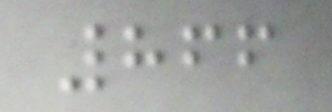866
